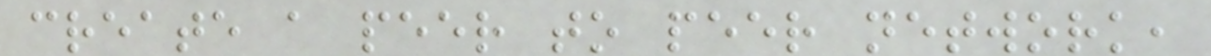create a peer to peer network,
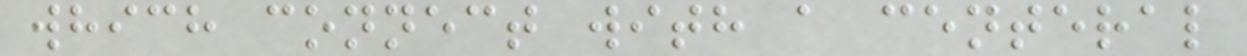which connect with a centeral
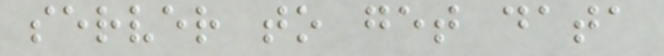server to get data
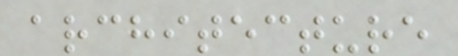architecture
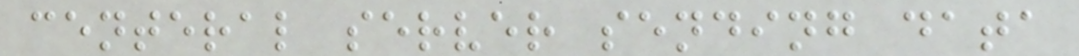centeral server sending data
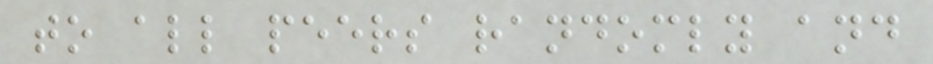to all peers randomly and
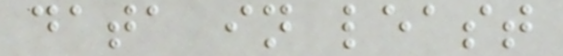data in least
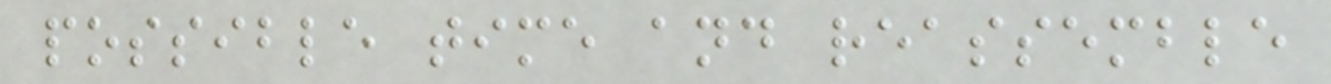possible time and reassemble
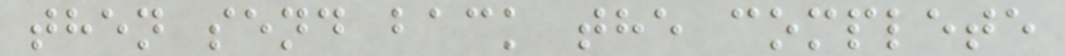then send back the complete
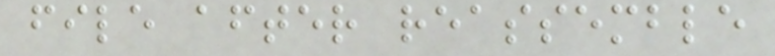file after reassemble
